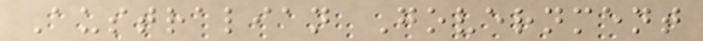Australian Government
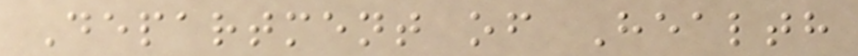Department of Health
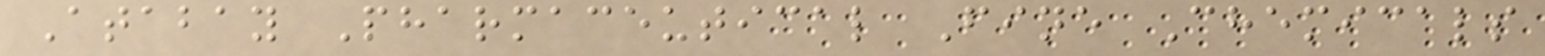Atabay Pharmaceutical Fine Chemicals
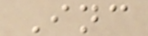Inc
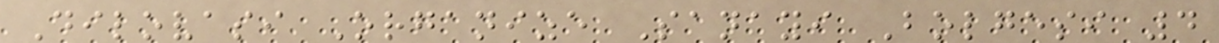Dilovasi Organize Sanayi Bolgesi 4
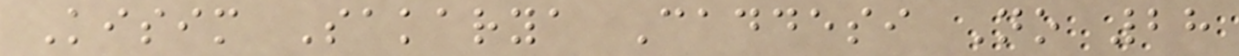Kisim Sakarya Caddesi No 28
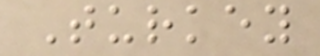Turkey
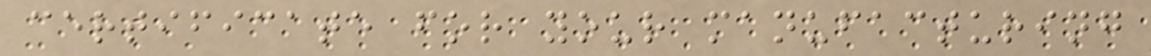certificate for your manufacturing
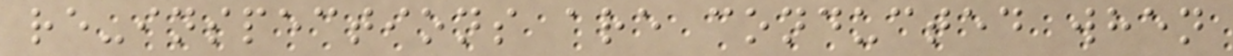re-inspections are conducted when
